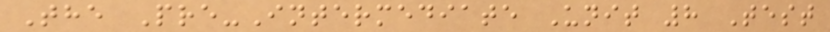The Pre-Intermediate Unit 8 Test
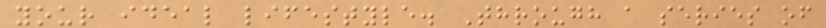your ideal lifestyle. Through a series of
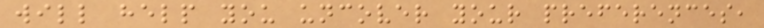will help you uncover your preferences,
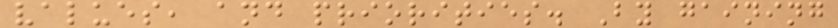values, and priorities. By gaining
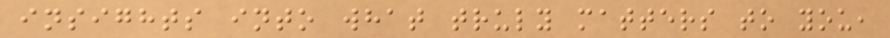insights into what truly matters to you,
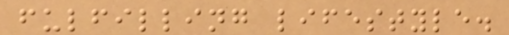fulfilling lifestyle.
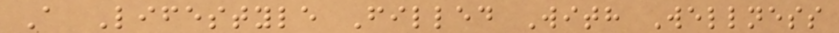A Lifestyle Filled With Wellness
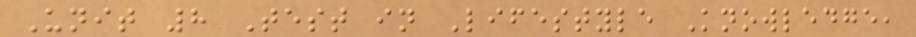Unit 8 Test in Lifestyle Knowledge,
